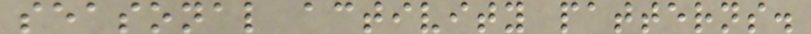seasonal activity patterns.
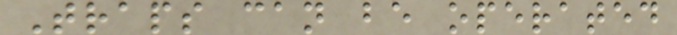Traps can be operated
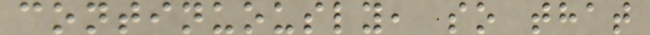continuously, so that
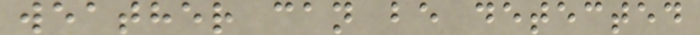weather can be detected
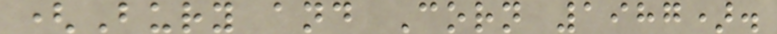(Bury and Corn 1987).
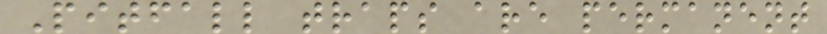Pitfall traps are permanent
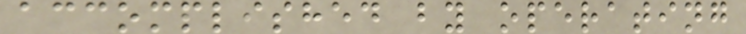accomplished by operating
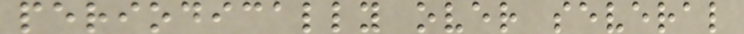periodically over several
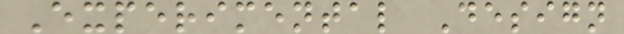Experimental Design
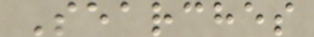Searches
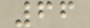66
